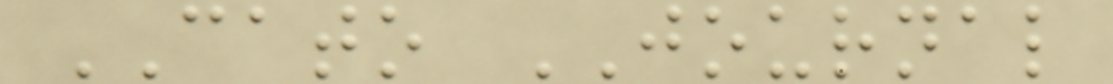CATO JOURNAL
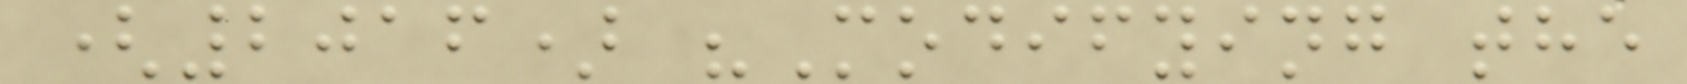(2016) "Modifying the
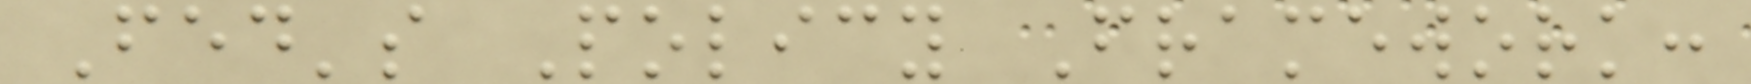Fed's Policy Framework:
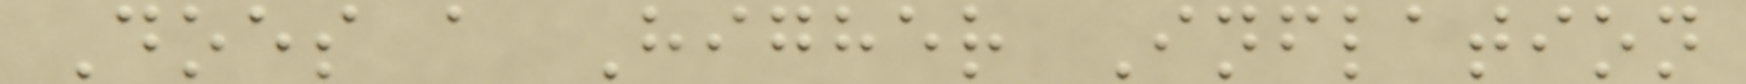Does a Higher Inflation
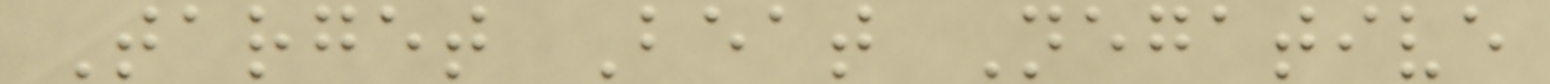Target Beat Negative
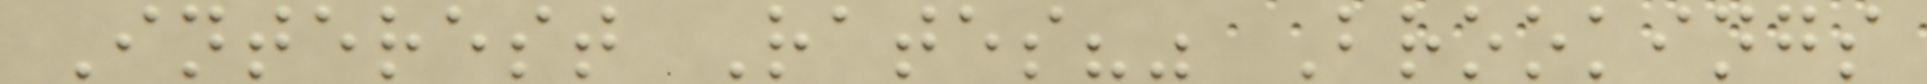Interest Rates?" Brookings
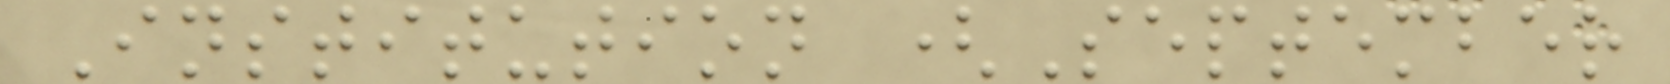Institution (September
